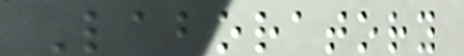Laboratory
